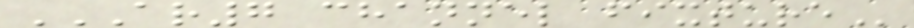AR7 CHANNEL FIXTURE
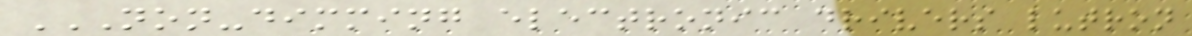NON-DIMMING ELECTRONIC DRIVERS LUTRON
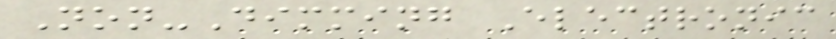Non-Dimming Electronic
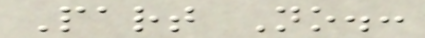Part No.:
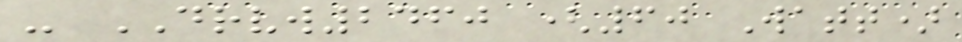- DRVW2460 (60 Watt)
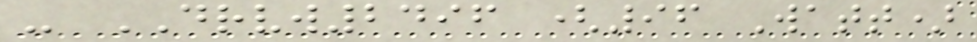- DRVW2496 (96 Watt)
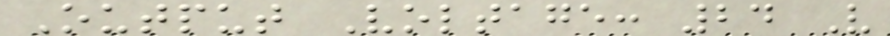Output Voltage: 24 V
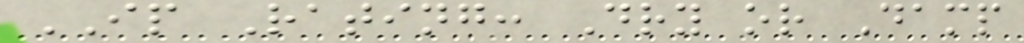IP Rating: Dry or Damp
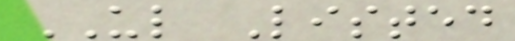UL Listed
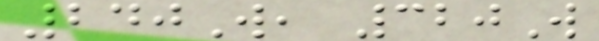240W, 320W
